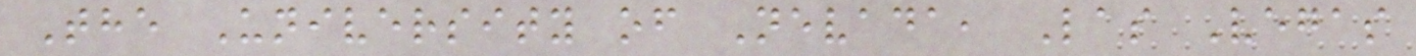The University of Nevada, Las Vegas
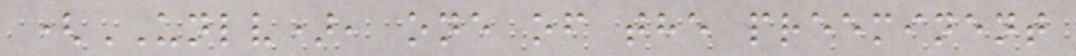(UNLV), one of the preeminent
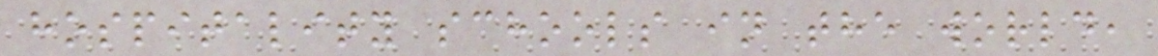hospitality schools in the world,
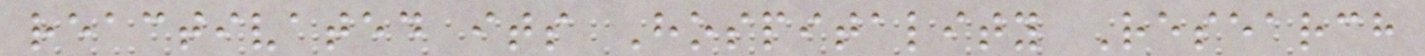reactivated its Hospitality Research
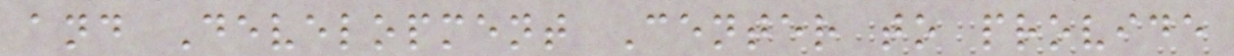and Development Center to provide
